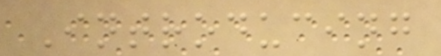Introducing
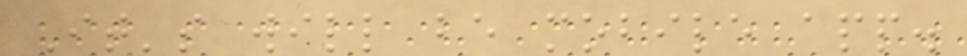It's will be mobile app.
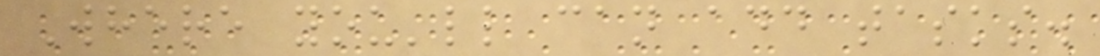Where you'll can add tasks.
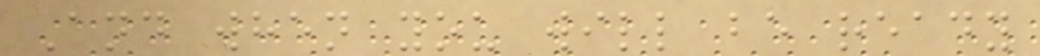And when you will be ready
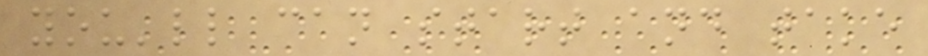you'll can start and take
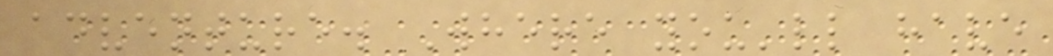adventure. Where you'll have
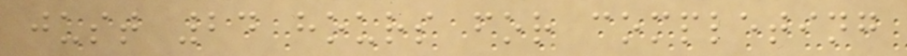just 24 hours for completing
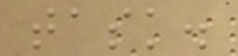task.
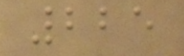225
